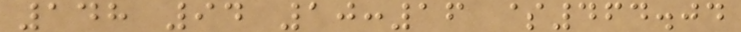148 94 10:16 $464.04
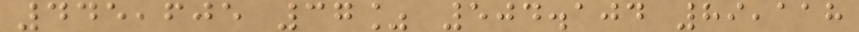445,605 37% 504.104 89,118
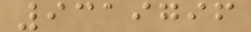9319796
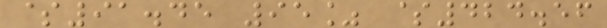$91.45 95% $424.56
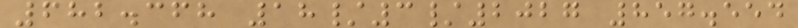682.368 18/3/2027 857.554
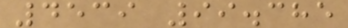4539 99.385
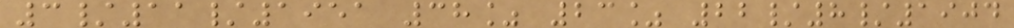3/11/1951 38% 23% 22/8/1904
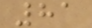81
